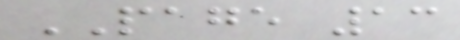PAGE 13
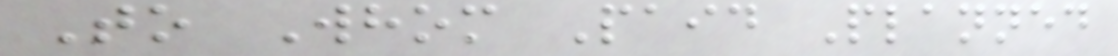To Whom Paid Planned
